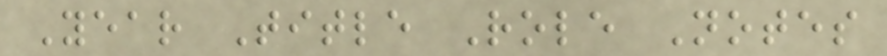Year Title Role Notes
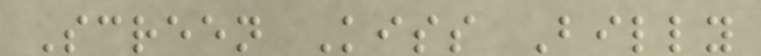Screen Kiss Billy
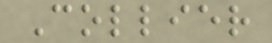Collier
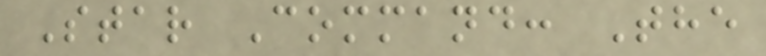Star Command: The
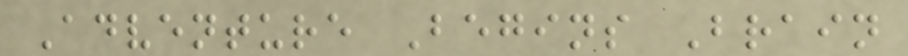Adventure Begins Brain
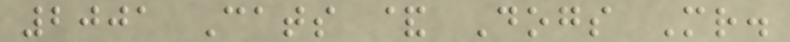2001 Cats & Dogs Mr.
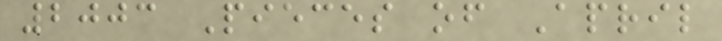2003 Pieces of April
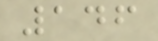146
